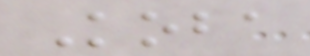Koba
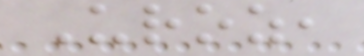Uroz,
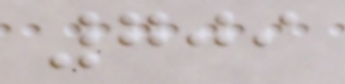709
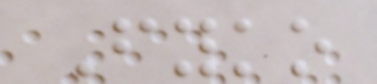Fyko
